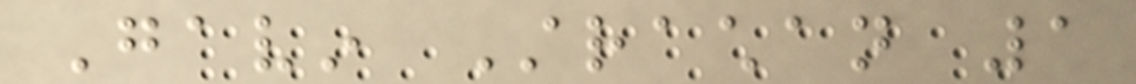Gavin Strachan 1
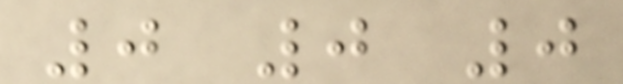0 0 0
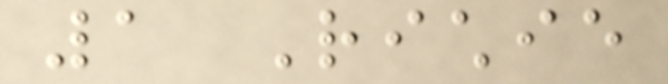1 Richie
